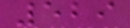529
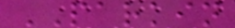PARKIN
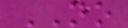NO
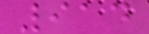914
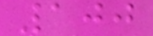100
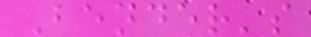Bender's
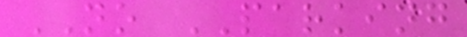NO PARKING
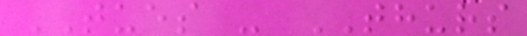TUES - THURS
